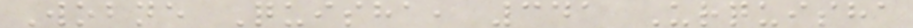Wobne Quisha, 341 Urquisha
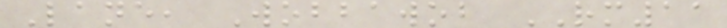Lane, Wobbawob RM11
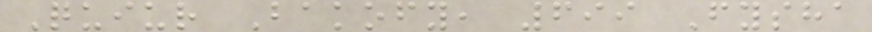Quiur Bakofy, 699 Fysha
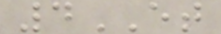4ET
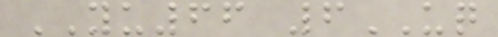YU66 6UQ
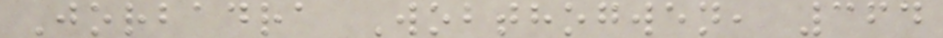Jorbadra Wobthogwen, 364
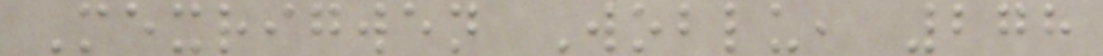Mexrigwen Woblu, 278
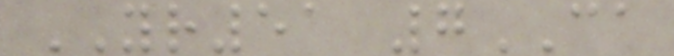YR51 7CA
